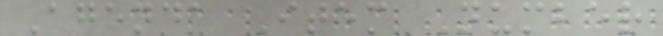Agenda Item Number
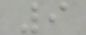9
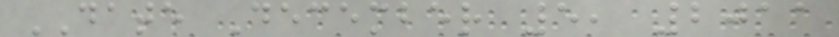DATE December 5, 2011
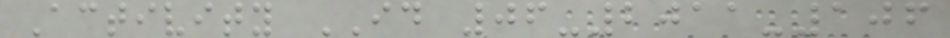Activity ID 06-2011-106
